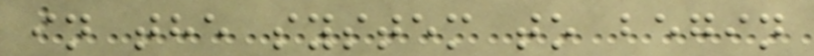in the system to begin
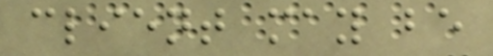client may be
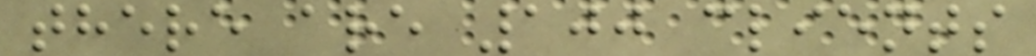there are 100 clients
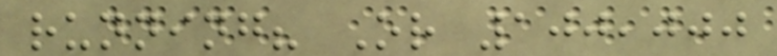running? Or 100,000
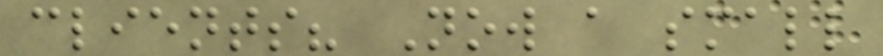clients? Now a small
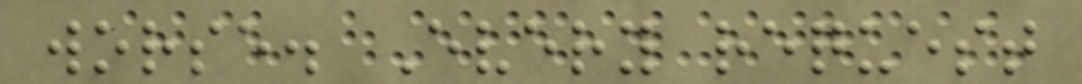worse. Every request
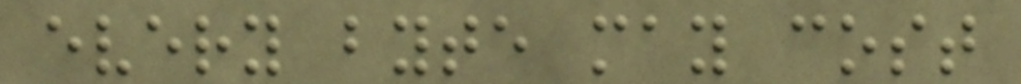every byte may cost
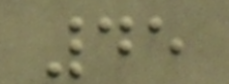45
